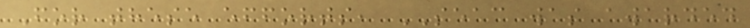For these efforts, SEAC was awarded
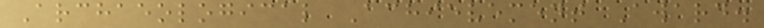Archaeological Achievement Award.
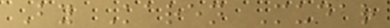By Karen Mudar
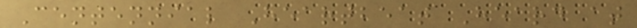Centennial Heartbeat Heard at
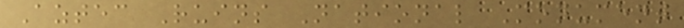Aztec Ruins National Monument
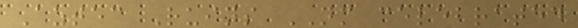Aztec Ruins NM celebrated
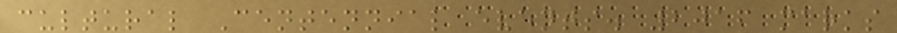cultural Centennial events. 2016 marks
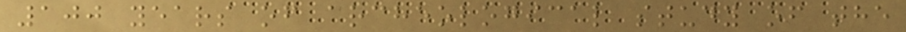100 years of archeological study of the
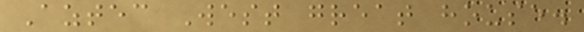Aztec West great house.
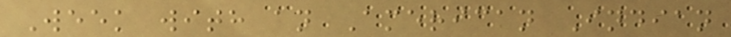Week with an American Indian
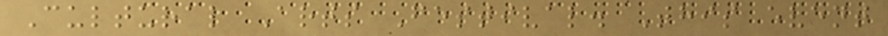Cultural Arts Festival. This event
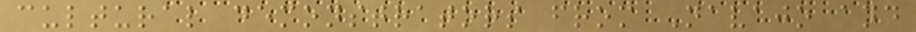cultural demonstrators from Navajo and
